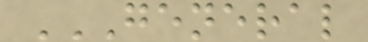GENERAL
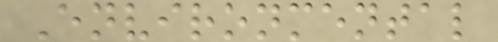Environmental
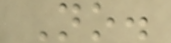No.
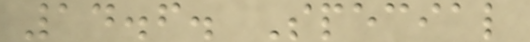14.6. Special
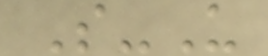S-U
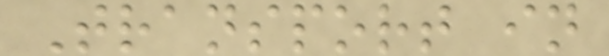Transport in
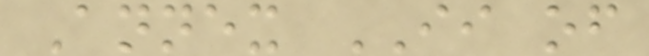Annex II of
